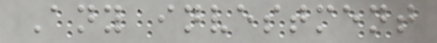Any investment
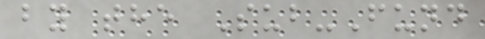by the Sub-Fund
